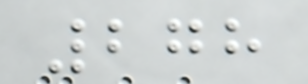278
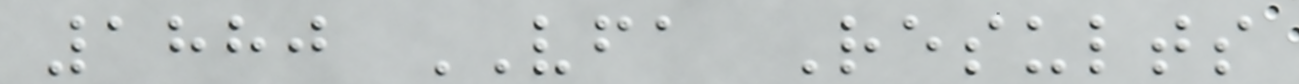1880 VFA Results
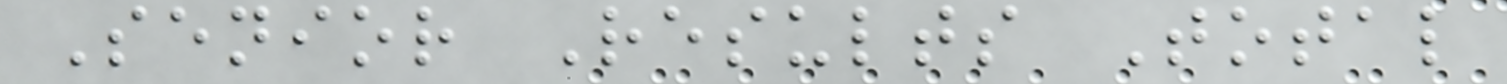Senior Results Total
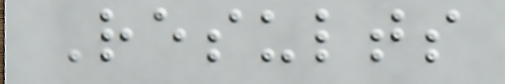Results
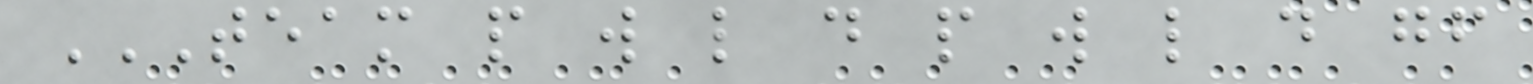TEAM P W L D P W L D GF
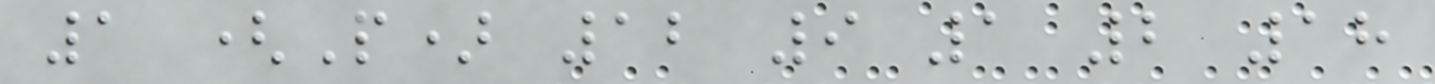1 (P) 12 9 1 2 18
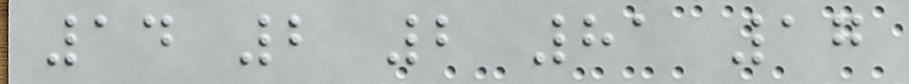14 2 2 81 17
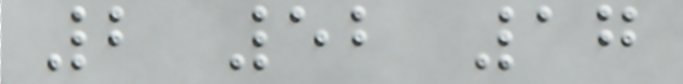2 52 17
